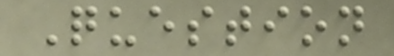Question
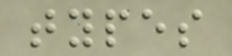types
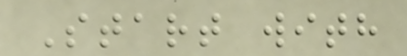Start with
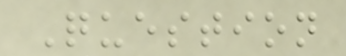Question
